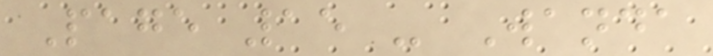Page 15 - Wanda
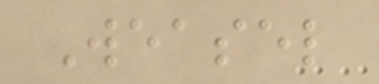Weasel
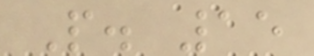P. 15
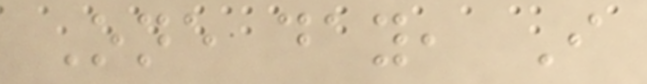One day, I
